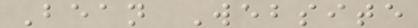Bean Website
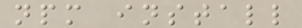npm install
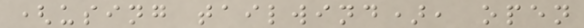(using tailwind), open
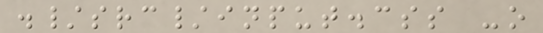./src/input.css -o
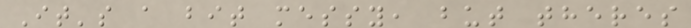It's a bit messy, but theres
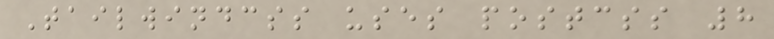Tailwindcss uses postcss 8
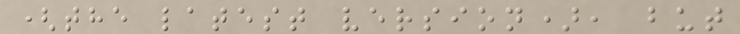(the latest version), but
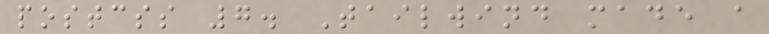postcss 7. Tailwind made a
